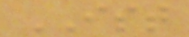IST
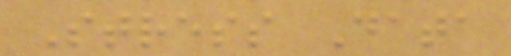Stress Data
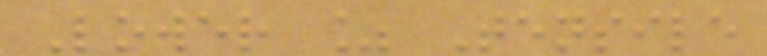Lower % Tensile
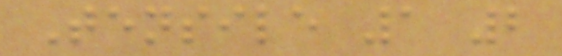Tensile 1 2
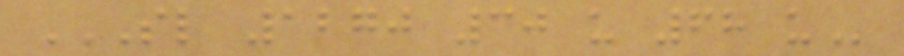SL 1270 30 U 68 U
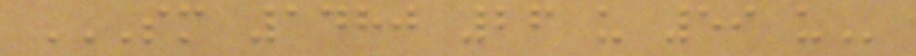SM 1480 26 U 59 U
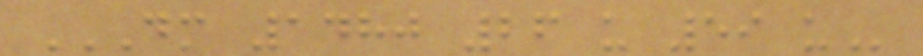DM 1480 26 U 59 U
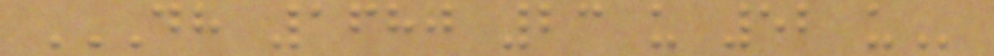DH 1680 23 U 52 U
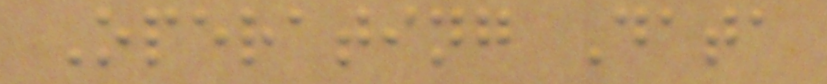Operating Data
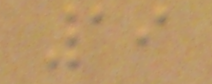19
